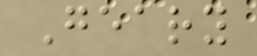Geary
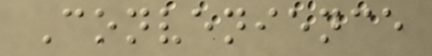Convenience
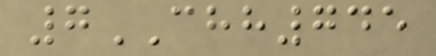7CHH745
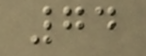74
